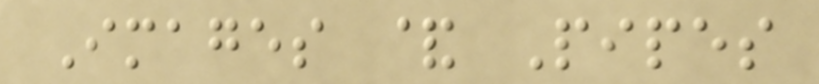Images & Pipes
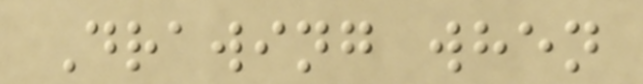Drawing when
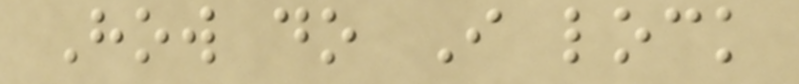How do I lock
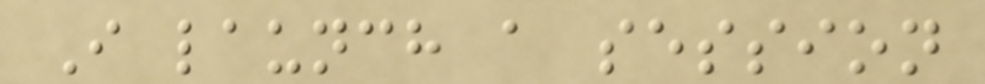I launch a session
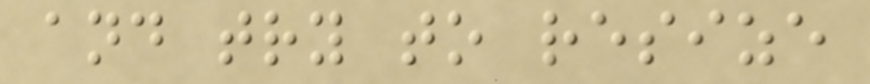and try to resize
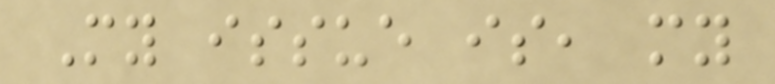My issue is, my
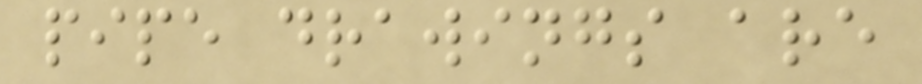pipe drawings are
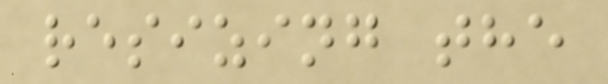resizing the
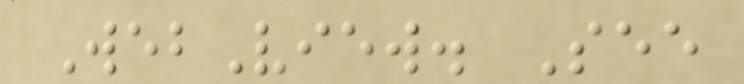WebView. See
